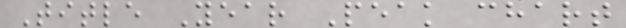Title Year Peak chart
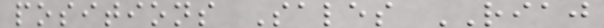positions Sales RIAJ
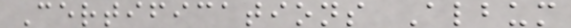Certifications Album
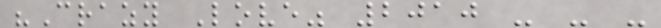"Crazy Love" 2010 - - -
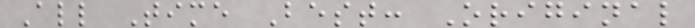All Time Best: Original
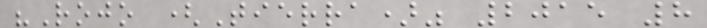"Rojo (Tierra)" 2015 8
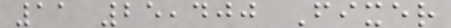11 25,400 Fixer
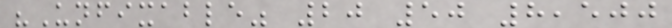"Unfixable" 20 50 8,500
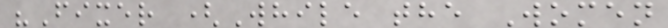"Fixer (While the Women
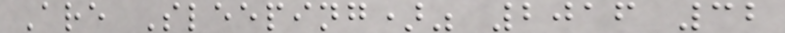Are Sleeping)" 2016 32
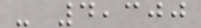- 4,300
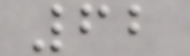62
